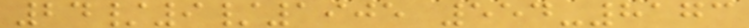24/9/1905 554-8173
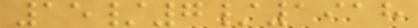15/7/1918
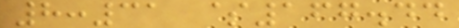8:31 $167.44
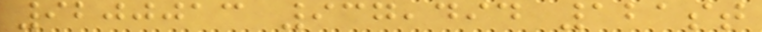9200013 937,494 121st
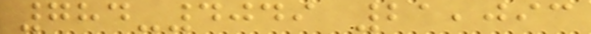784-4049 21,093
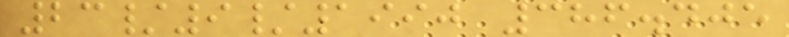23/9/1990 386.405
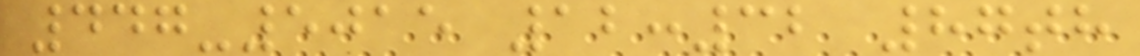447-5015 12:32 87th
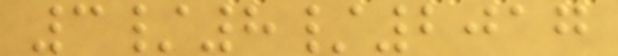3/8/2017
